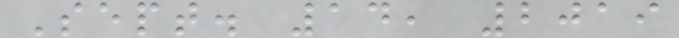Sept. 14, 2019
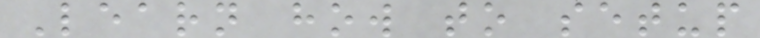Learn how to setup
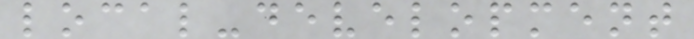local-development
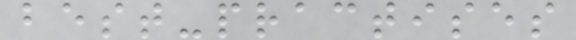best-practises
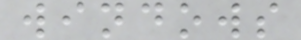windows
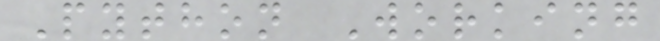Python Working
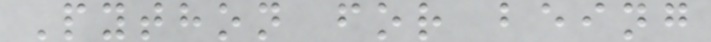Python for being
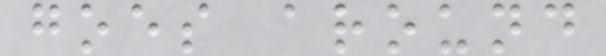goes around
